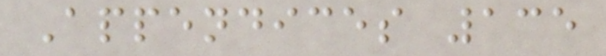Appendices 135
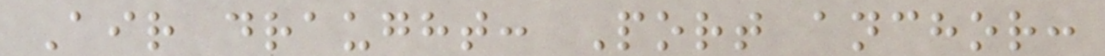Air draught: Port anchor:
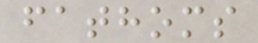fathoms
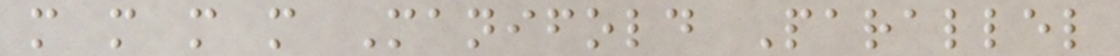m m m m Manifold Parallel
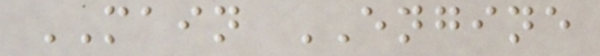MAIN ENGINE
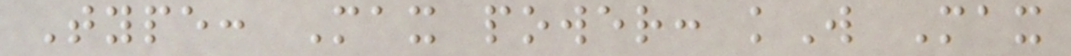Type: Max power: kW Max
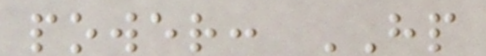power: HP
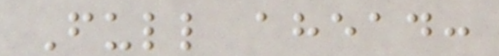Full ahead:
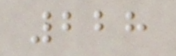228
